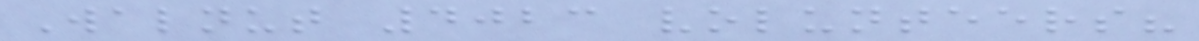Walnut 4023 volunteers?
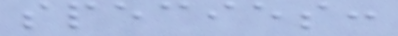species:
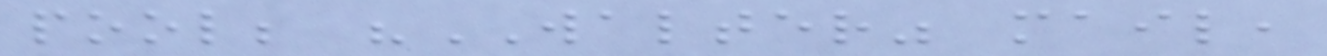pool; "WALTER" mail,
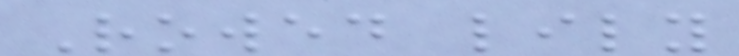Rowed lily
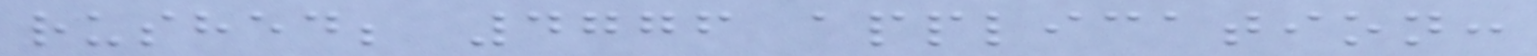rushed; 4776 application:
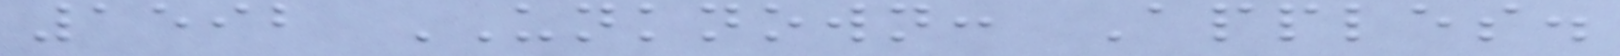1592 UNKNOWN: Apples.
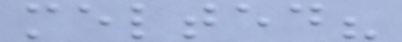melted?
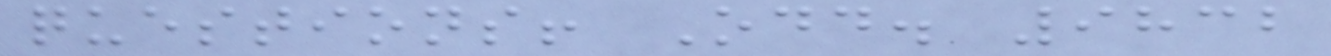questions! Odd. 9832
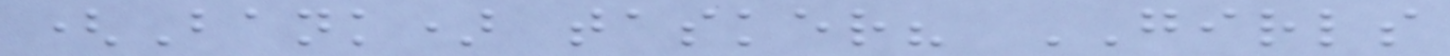(Bank) tasker? GIRLS
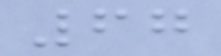67
